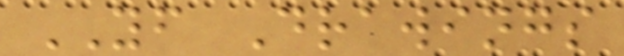YF Drawings
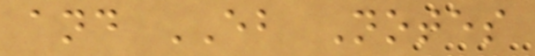and EB Notes
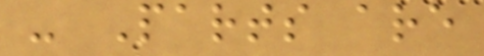- Parts are
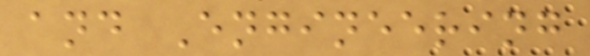and Engineering
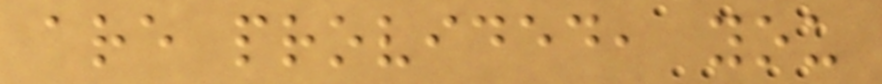are provided, you
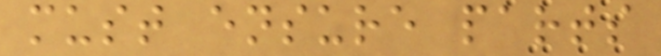must ensure parts
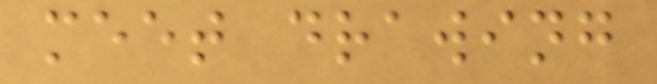meet drawing
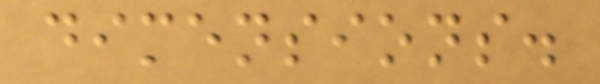dimensions.
